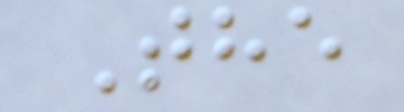The
